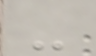-
